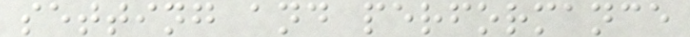setting and performance
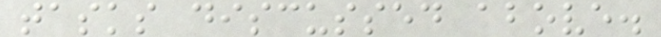tasks discussed above.
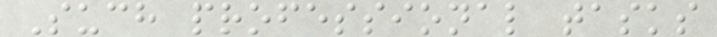Such professional tasks
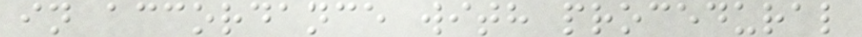in accordance with procedural
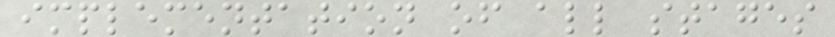implementation of all stages
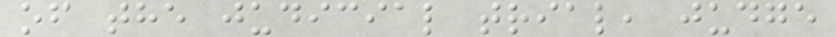of the judicial trial, judge
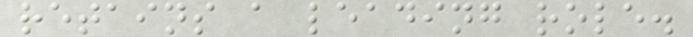retains a leading role.
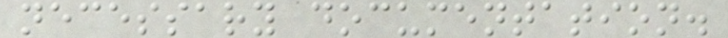necessary documentation.
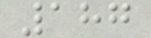187
